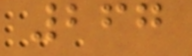267
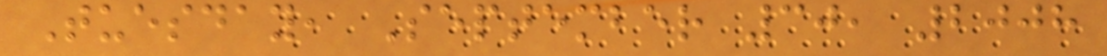Tuesday, September 30, 2008
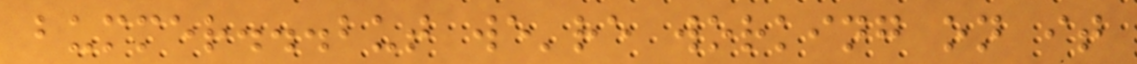bummer...but we're working on it
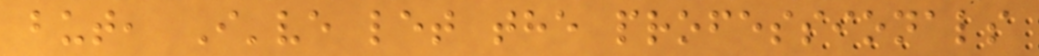but, I've let the professionals
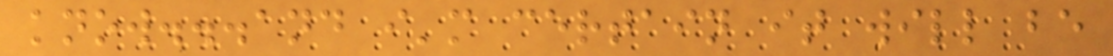know...and i'm certain it will be
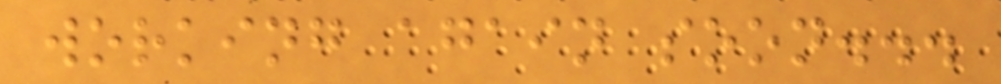working again soon...
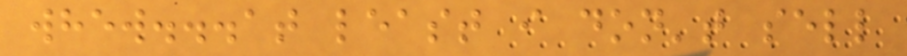whew...at least i don't sell
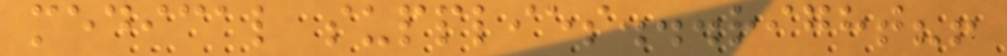medical supplies...right?!
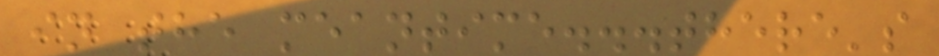in the meantime...there's
